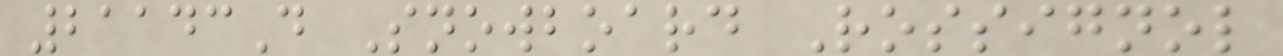21143D Snowboard Rossignol
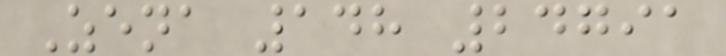Zena 148 24791
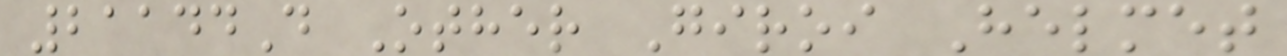21144D Other Giroi Helmet
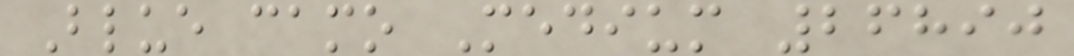Blue camo Medium 26890
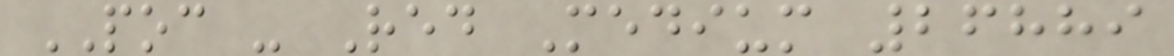POC - Red Medium 26889
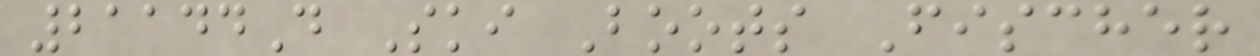21144D Ski Boots Fischer
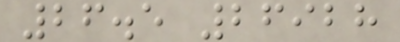26.5 26928
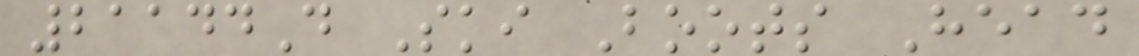21144D Ski Boots Head
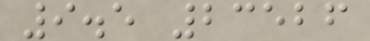9.5 23526
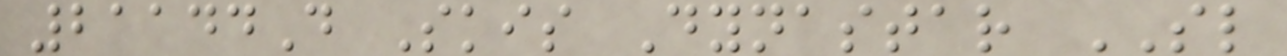21144D Skis Dynastar SL
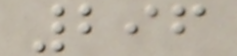296
